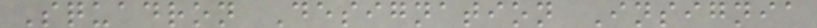Squadron Designation Insignia
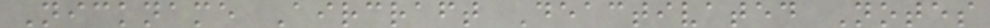Nickname Aircraft Deactivated Notes
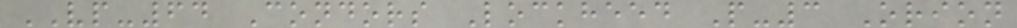VP-64 Condors Lockheed P-3 Orion
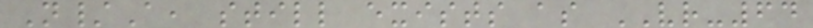N/A, still exists as VR-64
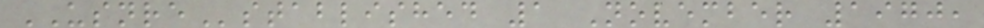USNREstablished 1 November 1970,
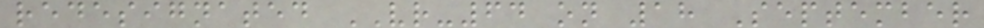redesignated VR-64 on 18 September
